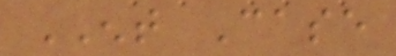ENT Case
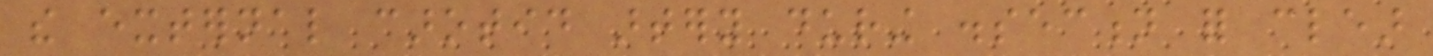the external carotid artery during dissection for clear
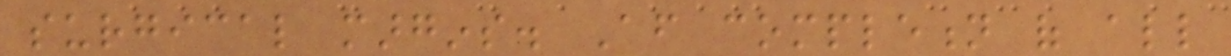surgical margins. After completion of all
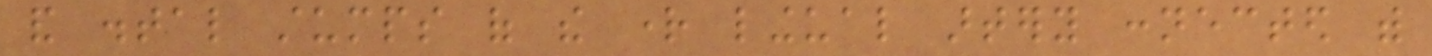and distal stumps of the right lingual artery connected with
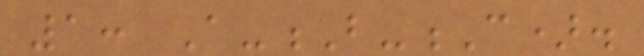1: A-B-C).
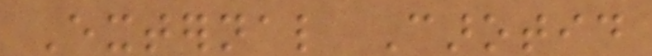External Carotid
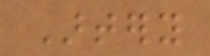Artery
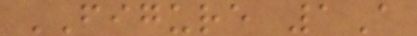FIGURE 1A
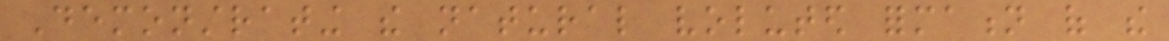Demonstrating the natural voluted formation of the
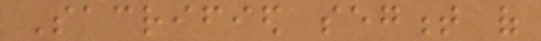Sacrified segment of
